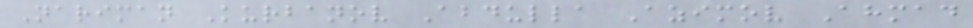Nariman Kurbanov Abdulla Azimov Ahmad
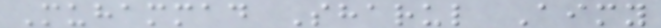Muhammad Sharul Aimy
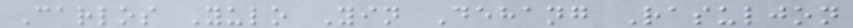Carlos Yulo Yin Dehang Rasuljon
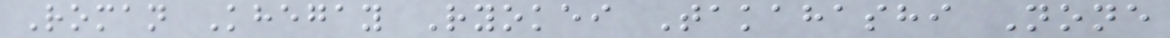Roman Khegay Ryokei Takahashi None
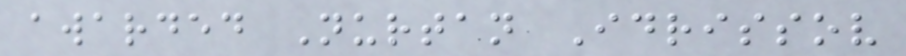awarded Nurtan Idrissov
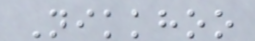Nikkhoo
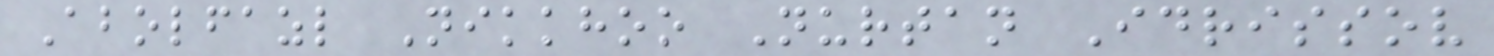Abolfazl Nikkhoo Nurtan Idrissov
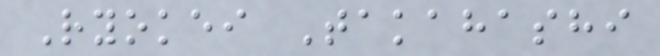Ryokei Takahashi
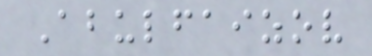Abulfaizov
